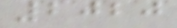2020
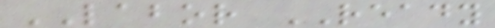LABOR READY
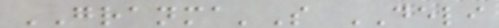GRANMA'S DELI
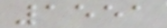1551
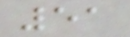51
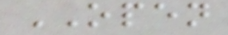OPEN
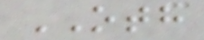OTH
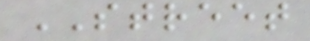STREET
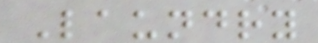Laundry
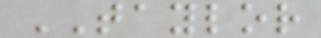TAYLOR
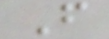F
